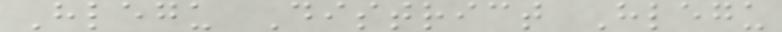Hlegu District Hlegu
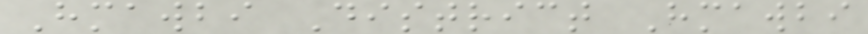Hmawbi District Hmawbi
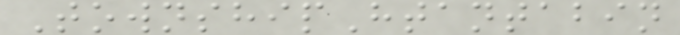TownshipHtantabin
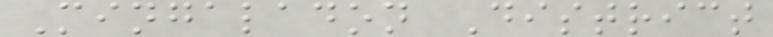Mingaladon District
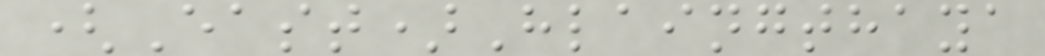(East)Hlaingthaya
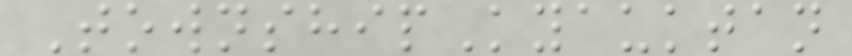TownshipKyauktan
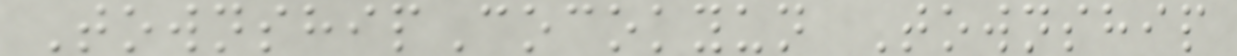TownshipCocokyun Township
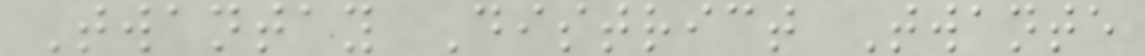Twantay District Twante
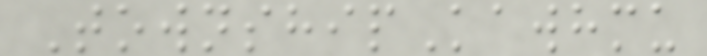TownshipKawhmu
